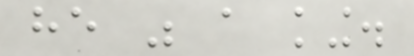he was a king.
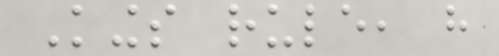Kings rule, have
